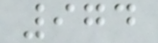974
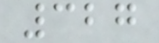327
